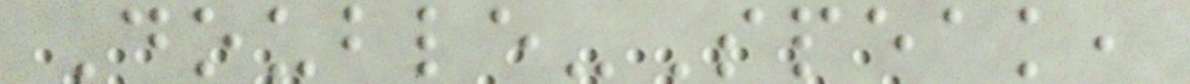Double-Speak,
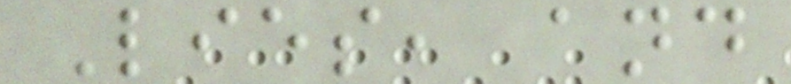Lies, and
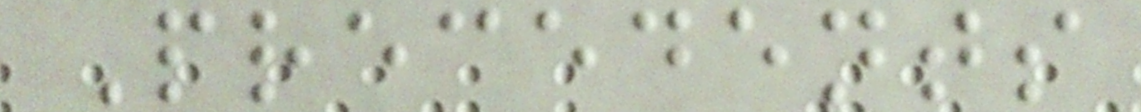Precedents
